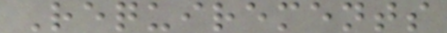Requirements
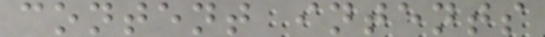content intents
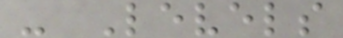- Levels
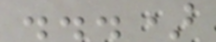...)
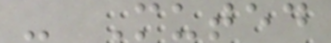- Muted
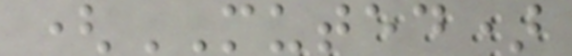(MUTED)
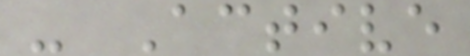- Active
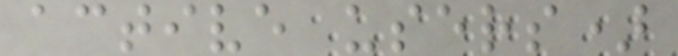active users)
